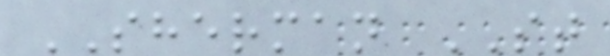SHERMAN ST
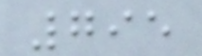795
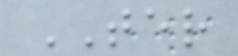TER
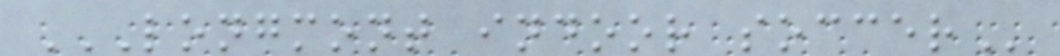LONGMONT INDOOR SOCCER
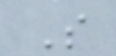S
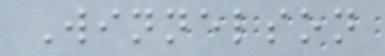Winnelson
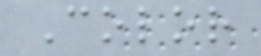Color
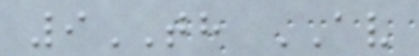9TH AV
